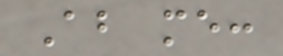About me:
